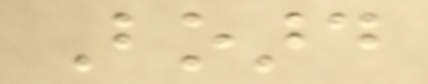Board
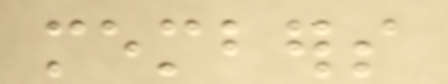members
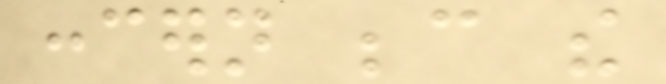concern because the
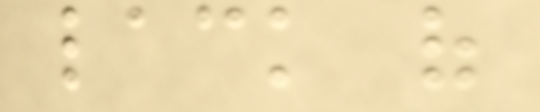lack of
